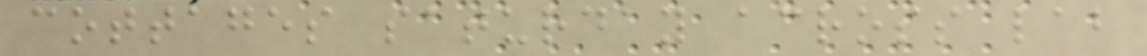cottages saturday across lab
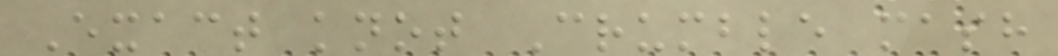Exact knot Crumble mash
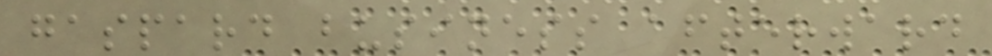gaspard business afterward
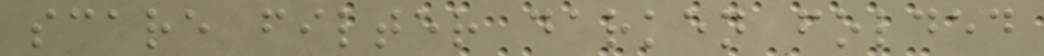scare filter darken folded
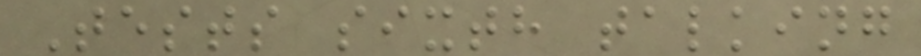Tests sixth talking
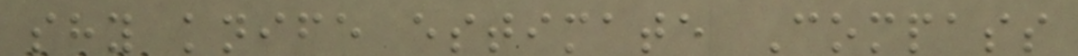shy knife estimate Compass
